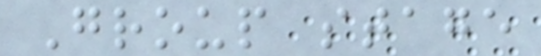Group stage
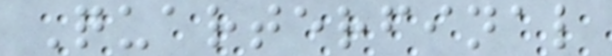Quarterfinal
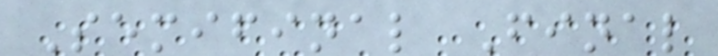Semifinal Final
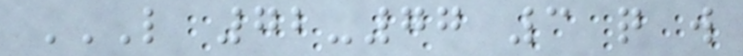L 72-77 3 Q W
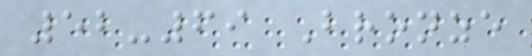52-69 Bronze
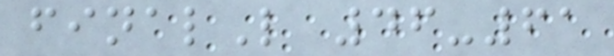finalL 46-61
